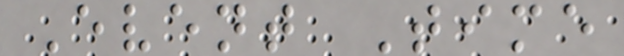Event Time
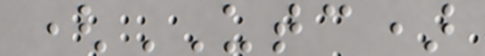(UTC)
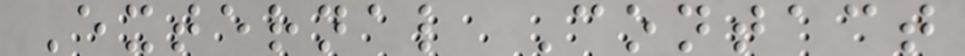External Contact
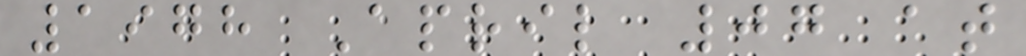1978 April 07 at
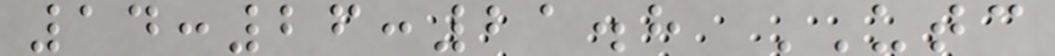14:26:21.8 UTC
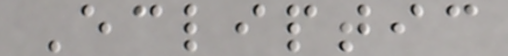Ecliptic
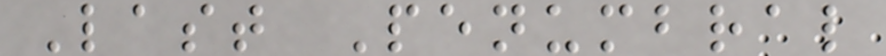Last Penumbral
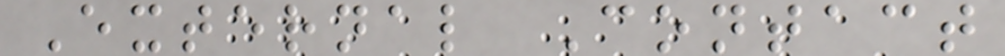External Contact
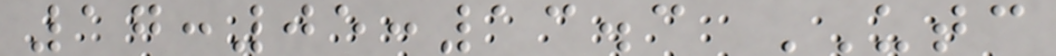17:05:13.3 UTC
